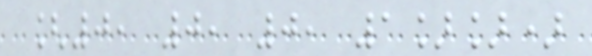[0, 0, 0, 1]])
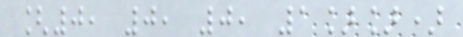[0, 0, 0, 1]])
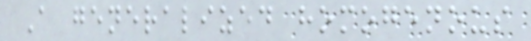A generalized homogenous
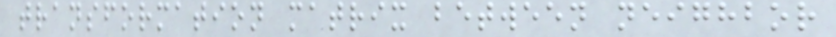transformation matrix between neighbor
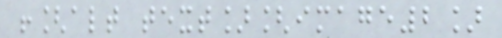![alt text][image2]
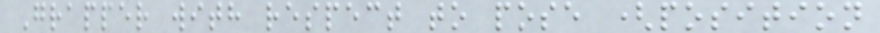Grapper with respect to pose (position
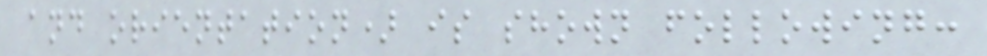and orientation) is shown following:
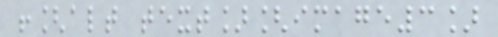![alt text][image3]
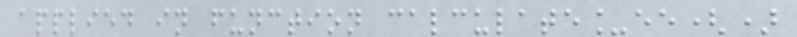applied in function calculate_ee()
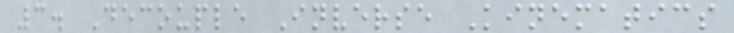3. Decouple Inverse Kinematics
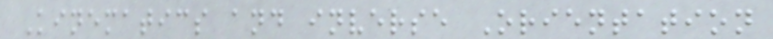Kinematics and inverse Orientation
